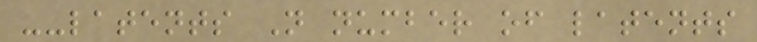--latents N number of latents
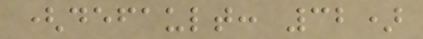(default: 32)
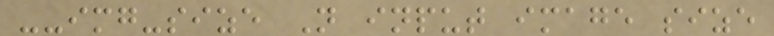--img-size N input image size
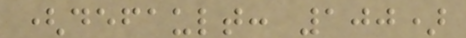(default: 100)
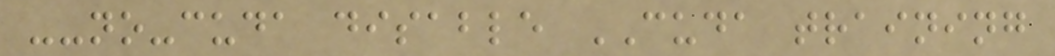--no-cuda disable CUDA training
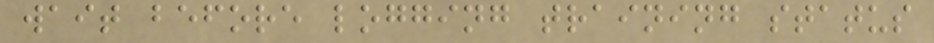wait before logging training status
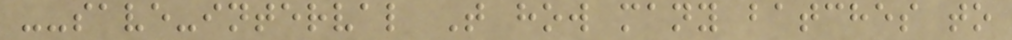--save-interval T how many batches to
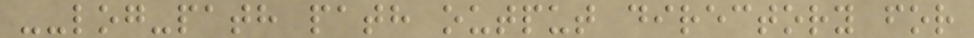--log-path path output directory for
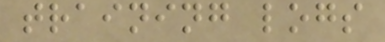training logs
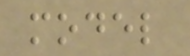model
